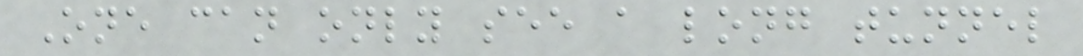One can only see a long tunnel
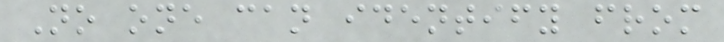No one can identify from
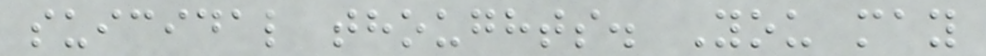suicidal thoughts. You may
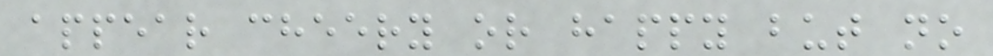appear cheery or happy but no
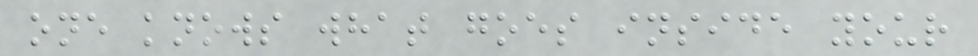one knows what goes inside your
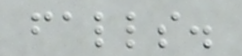falls.
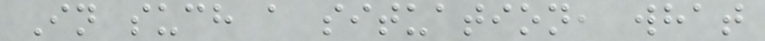In such a situation, what
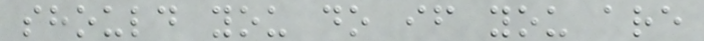should you do if you are
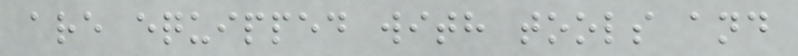are equipped with tools and
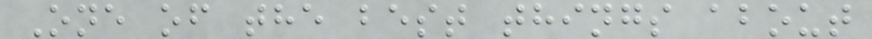One of the best things about
